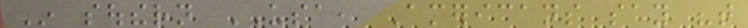In southern USA, Americans say "that
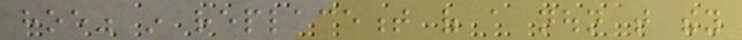hoe" in replacement of a noun that they
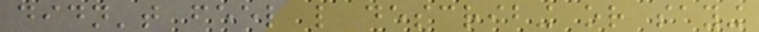didn't feel like describing or saying
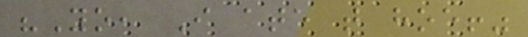"Yo, I ate that hoe!"
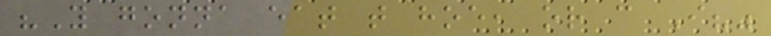"You gonna eat that hoe, or can I?"
